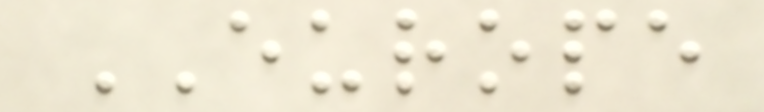EUROPE
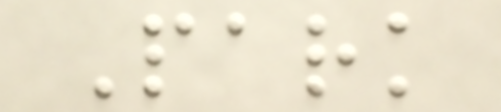Park
